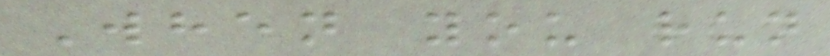When you run
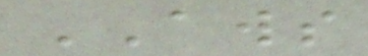AWS
